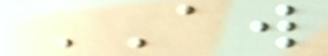AW
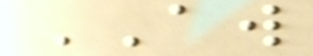AW
